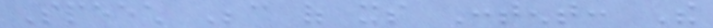Speech Because of its Content: The
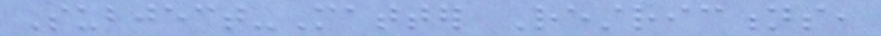Subject-Matter Restrictions,
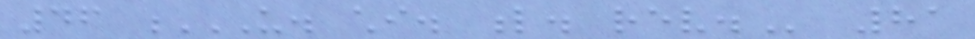46 U. CHI. L. REV. 81
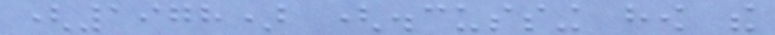(1978) (discussing how the
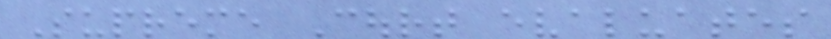Supreme Court evaluates
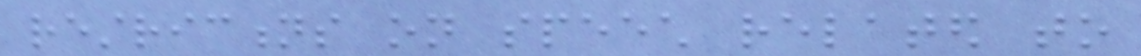restrictions on speech related to
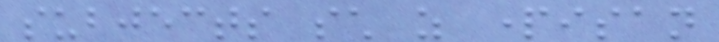subjects such as partisan
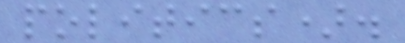politics).
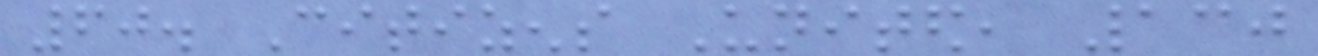60. Citizens United, 130
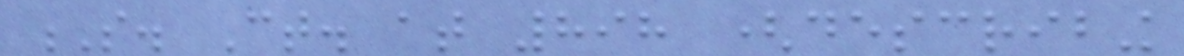S. Ct. at 898 (describing
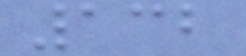132
